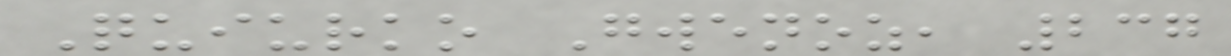Quiurko Gwenoz, 237
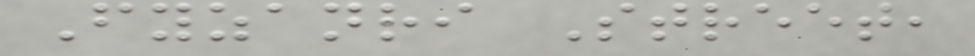Fyzanri Street,
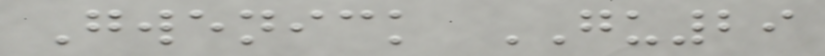Gwenick GU29
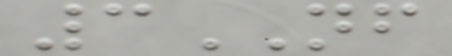3NF
